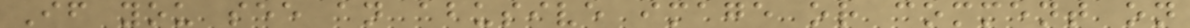If you see an abusive image or comment on
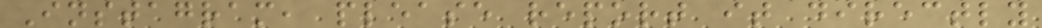Instagram, please report it directly
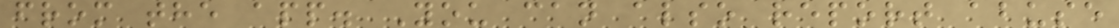from the app. You can also report abuse
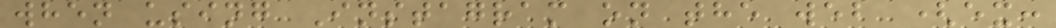when using Instagram on the web (ex:
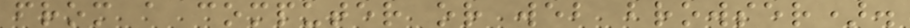from a computer or web browser).
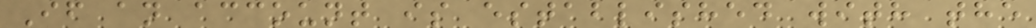If an account is established with the
